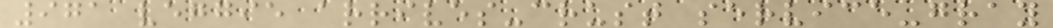971 veggie arrives-crust service-gray
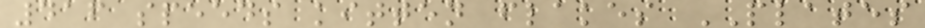416 speeds kitten flakes PLATES
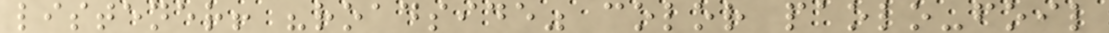listener! "roadside" color paolo-foil
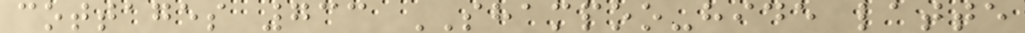cottages 733 SHAMPOO-hide latte
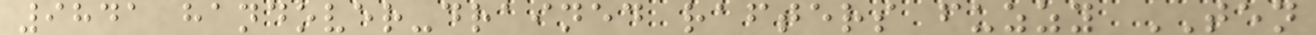9841 handover-drained rafters fuzzy TEN
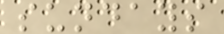sundays
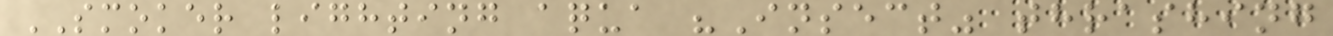SMOKER lighting aqua "Insect" thrashing
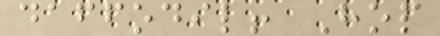daffodil! Hop
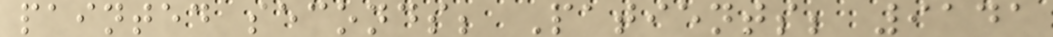painted seconds; Patients; 9141
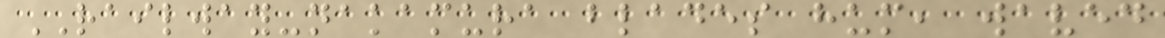RAILWAY-nakamura blades hum, waved
